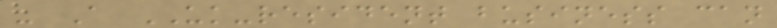- A UK-resident business can
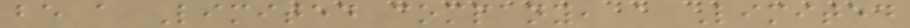be a Limited company, a Limited
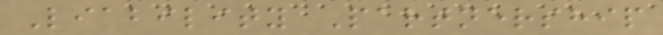Liability Partnership
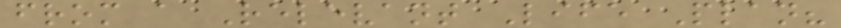from a Relevant Life Plan?
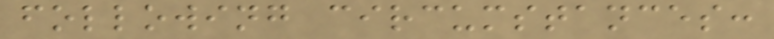following circumstances:
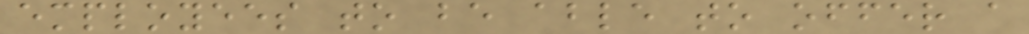employees to be able to offer a
